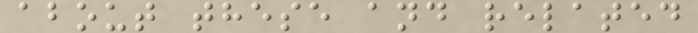about these and related
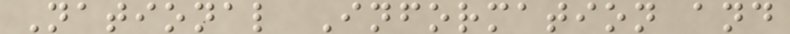National Information and
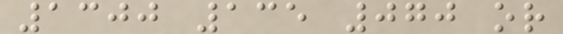1300 135 070 or
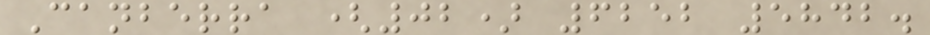Canberra (02) 6252 5842.
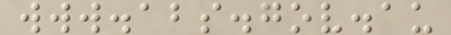www.abs.gov.au
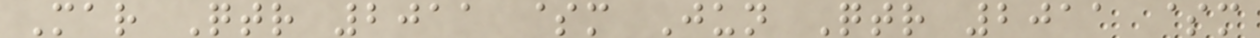Mar Qtr 2011 $m Jun Qtr 2011 $m
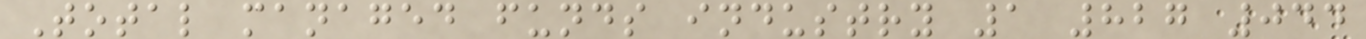Total managed funds industry 1 827 044
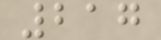217
